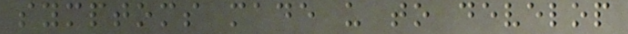symptoms made us to develop
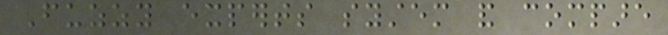Fuzzy experts system and compare
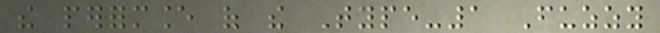the performance of the Type-1 Fuzzy
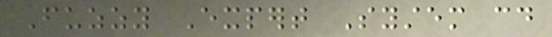Fuzzy Expert System could
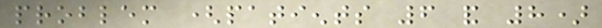problem (patients 6 and 8)
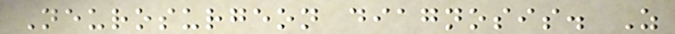Neurosurgeon diagnosis. As
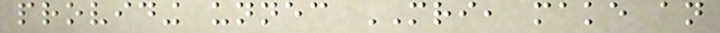providing unnecessary MRI, make an
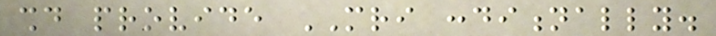should provide MRI conditionally.
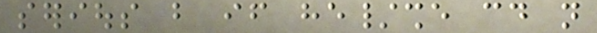serious but if he/she could not
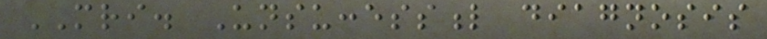MRI. Unsuccessful diagnosis
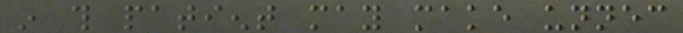in this patient may make unnecessary
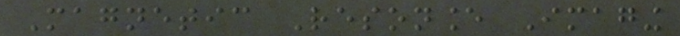Magnetic Resonance Imaging
